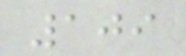109
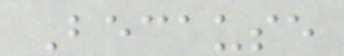Because
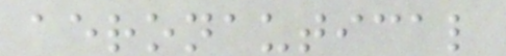aeronautical
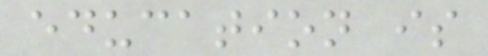education is
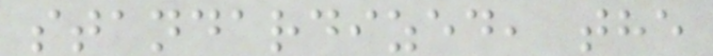standardized, the
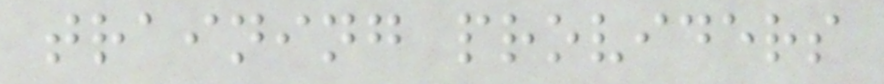training providers
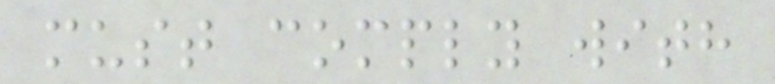must comply with
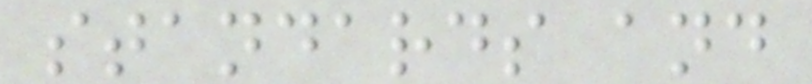standards and
